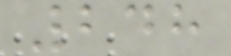248
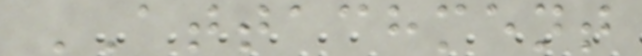ATTACHMENT
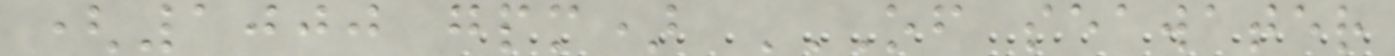(1000 gpm) OF SEAWATER
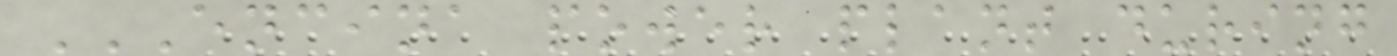ENCINA POWER PLANT DURING
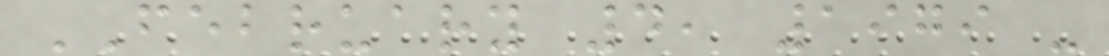FEBRUARY 4, 1979 -
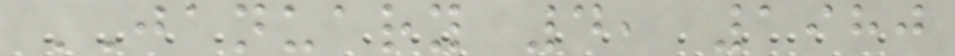JANUARY 4, 1980
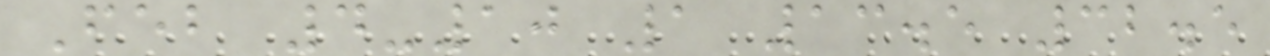Feb 4-10 1 13.5 32.5
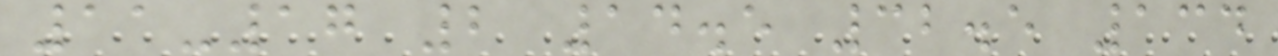11-17 2 14.5 32.5 134
